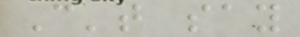Can't say
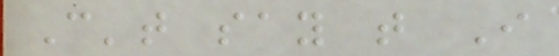Can't say that I
